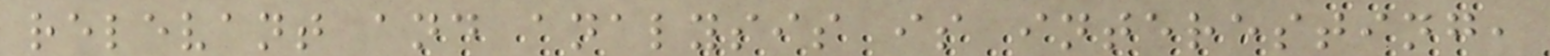relevant and analysis is interesting,
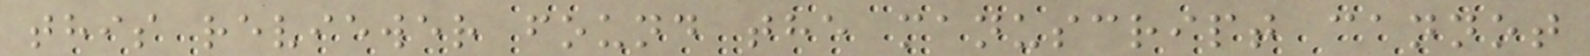this reviewer found the manuscript cannot
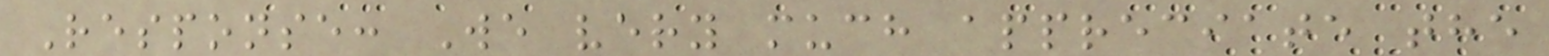Response: We very much appreciate the
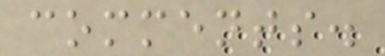comments.
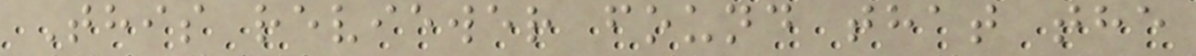This reviewer found that the
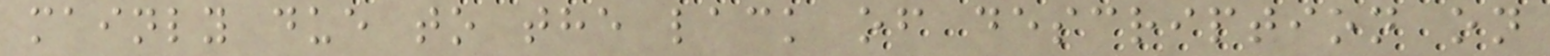mainly due to the lack of description on
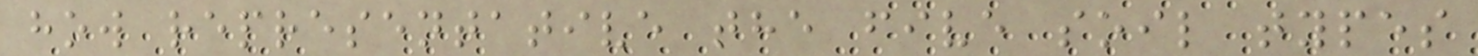how representative the five soil types
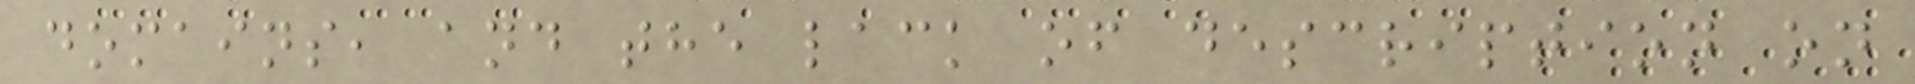domains, and the lack of description on
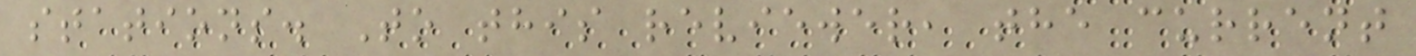stations. To this reviewer, the current
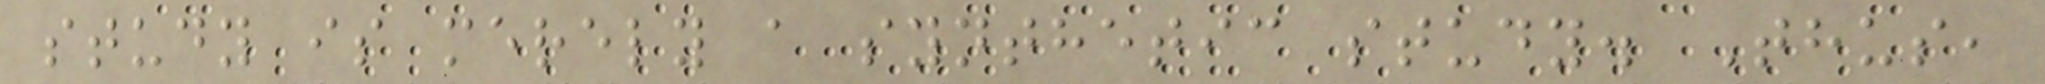study is merely a synthetic study. Thus,
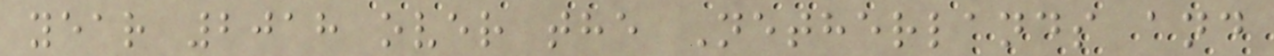year 2018 over the Netherlands and
